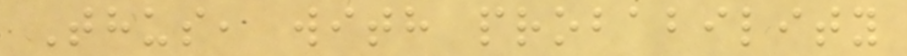Thus, with probability
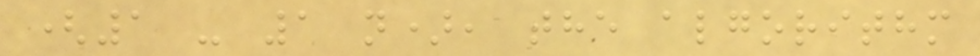(1 - 1 n), the algorithm
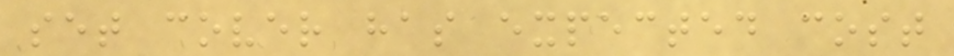set cover has expected cost
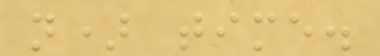n) time.
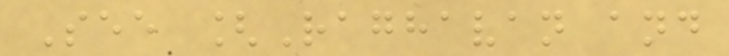See [Raghavan and
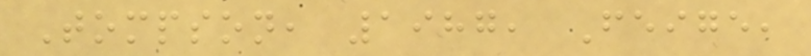Tompson, 1987, Feige,
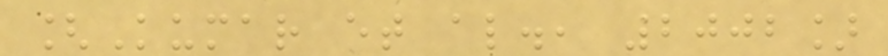[Kumar et al., 2002]
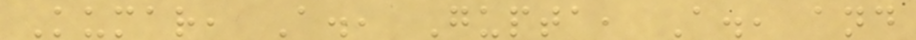Kumar, A., Gupta, A., and
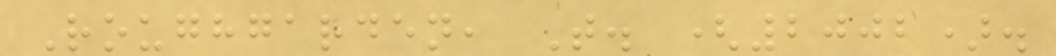Roughgarden, T. (2002).
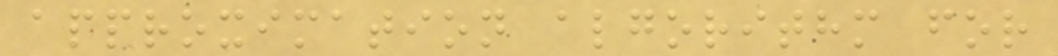approximation algorithm for
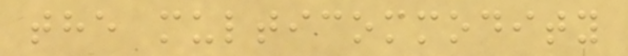the multicommodity
